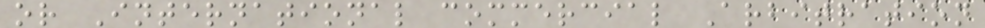or International commercial Arbitration
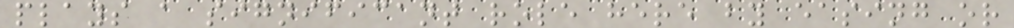plays a significant role here by easing or
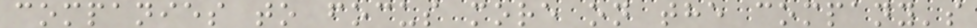companies to focus more on the company's
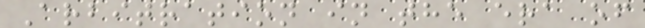Arbitration in the era of
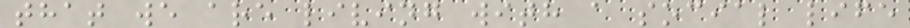that we are living with a social life
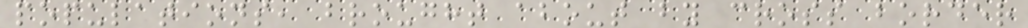populations, brought about by cross border
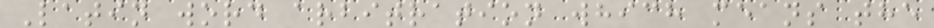Latin word arbitration which means the
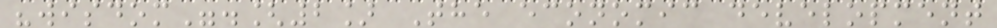"wisdom".[2] The economic development
